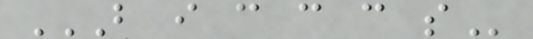B I C C C S
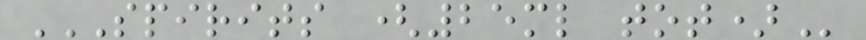SPIRITS (25ML TOT)
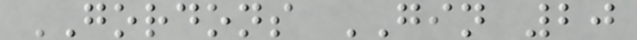GORDONS GIN 20
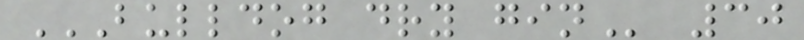BULLDOG DRY GIN 30
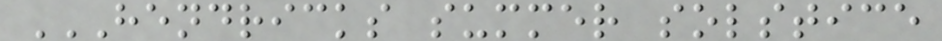HENDRICKS SUMMER SOLSTICE
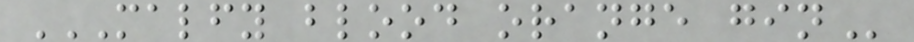MALFY BLOOD ORANGE GIN
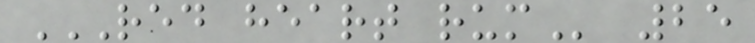RED HEART RUM 25
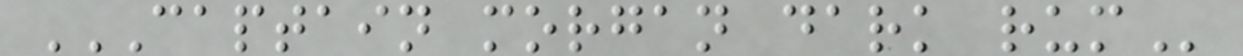CAPTAIN MORGAN DARK RUM
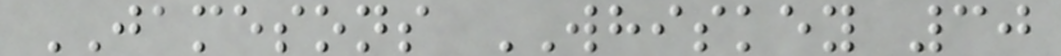JAMESONS WHISKEY 30
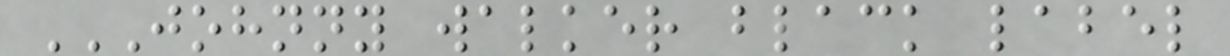JOHNNY WALKER BLACK LABEL
